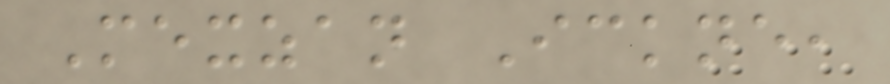Mexzan Ickne,
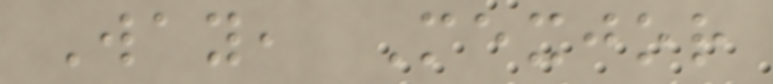Way, Mexjor
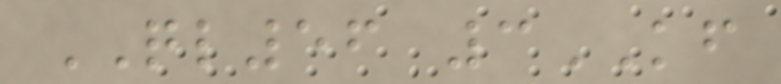QL56 3KF
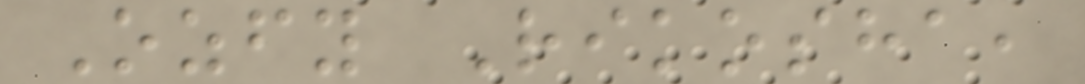Ozfy Rikosha,
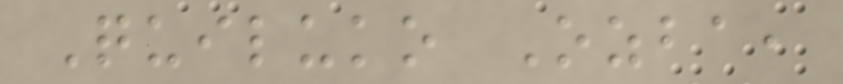Quiluko Ozba,
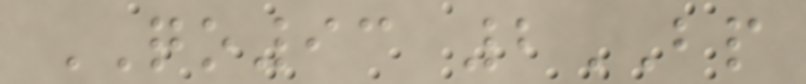QO93 2BP
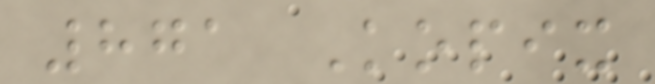871 Kopix
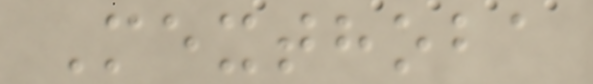Mexthoba
